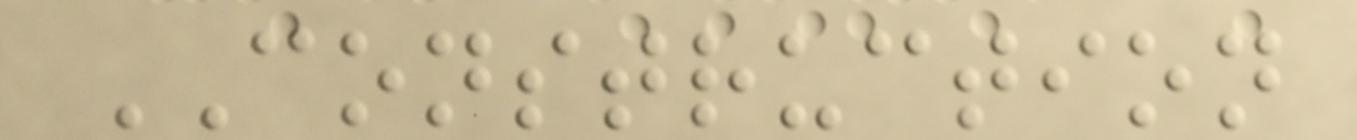CONSTRUCTION
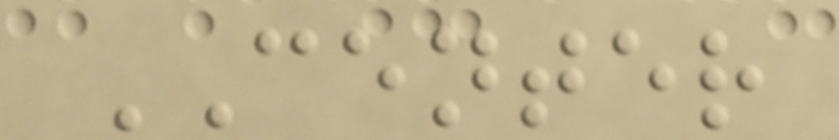CENTER
